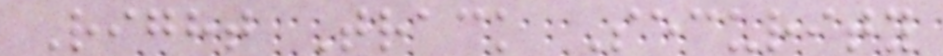Right Track Security
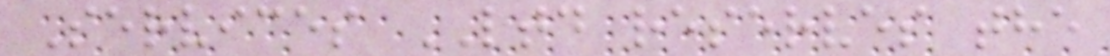Services LTD reserves the
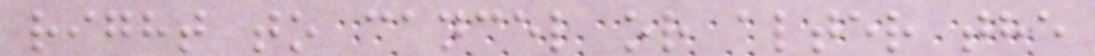right to cancel or alter the
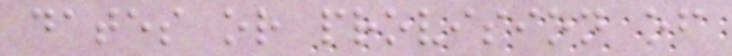dates or provision of
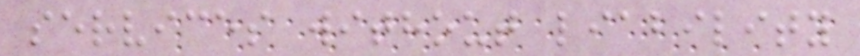services without liability
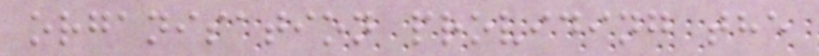organisation providing the
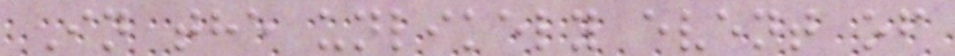In the unlikely event of
